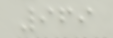969
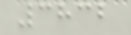3832
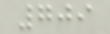709
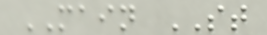MAIN ST
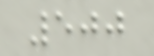500
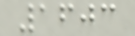1603
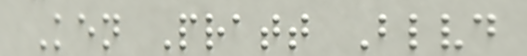Ken Pratt Blvd
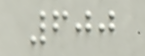600
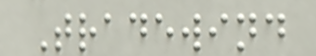Tradewind
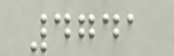4741
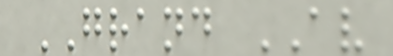GRAND AV
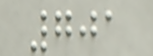701
